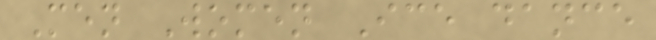Men Women Ice dance
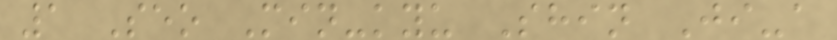1 Seo Min-kyu Shin Ji-a
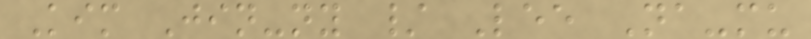Kim Jin-ny / Lee Na-mu
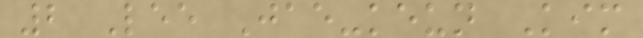2 Lee Jae-keun Kim
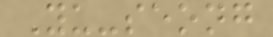Yu-seong
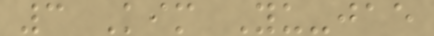3 Kim Yu-jae
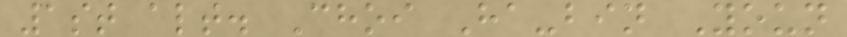1st alt. Choi Ha-bin Youn
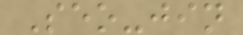Seo-jin
